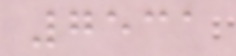7531
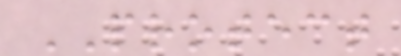PROTECT
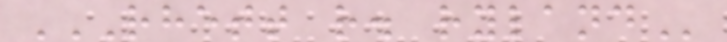RHETT R. RYLAND
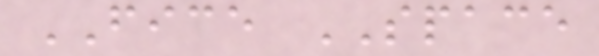FICE SPACE
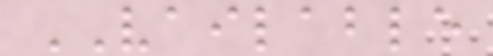VAILABLE
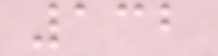132
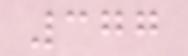377
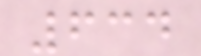634
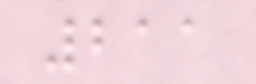211
